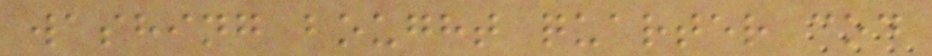washing bought quarter cod
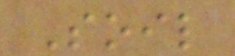Soil
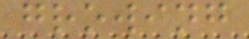growing
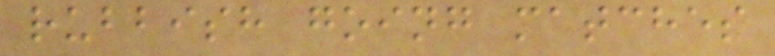rubbish going matches
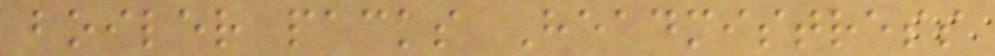boiler packs Headmistress
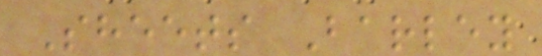Sheets Barley
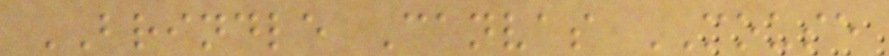BRINDLE Canvas MOUSE
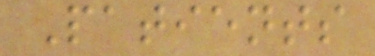Patients
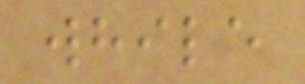while
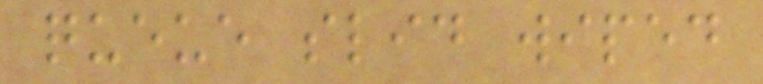queue slid wiped
